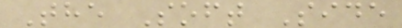The Soft Side
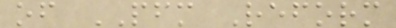of PFM Reform
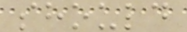should
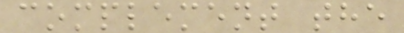complement the
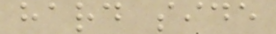hard side
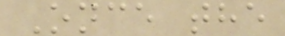Once the
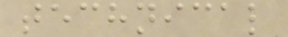technical
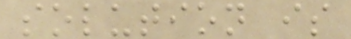solution is
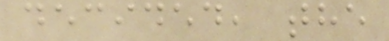decided, the
